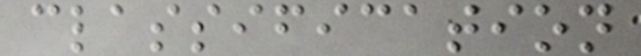classification
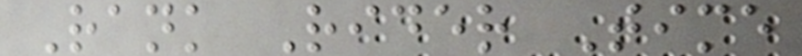Rank Rider Time
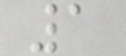1
